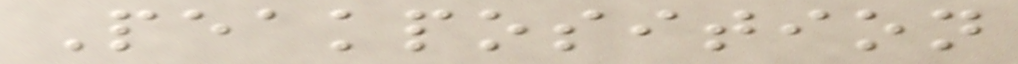Peakposition
